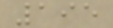195
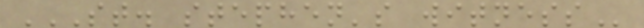ST. STEPHEN'S WITNESS
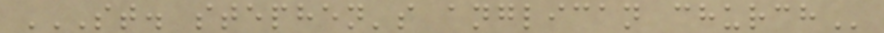ST. STEPHEN'S ANGLICAN CHURCH
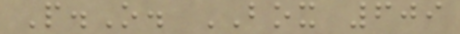P.O. BOX 609
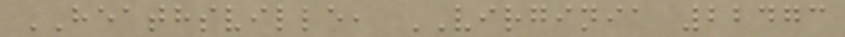HEATHSVILLE, VIRGINIA 22473
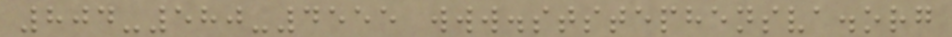804-580-4555 www.ststephensva.org
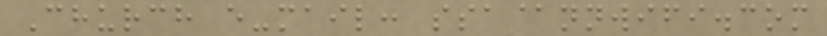Church e-mail: ssa@nnwifi.com
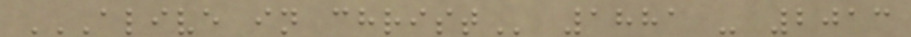ALIVE IN CHRIST 1881 - 2013
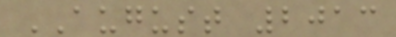AUGUST 2013
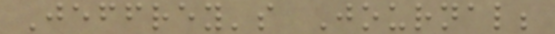Jeffrey's Journal;
